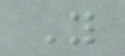Y
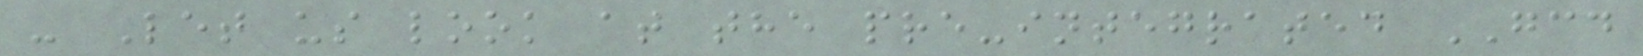- Let us look at the pre-integrated GCD
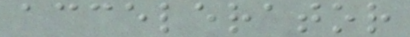accelerator
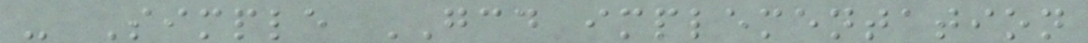- Simple GCD implementation
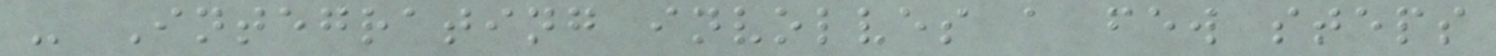- Integrating involves a few steps
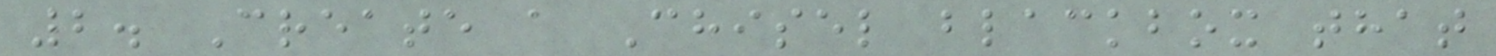2. Create a Chisel blackbox that
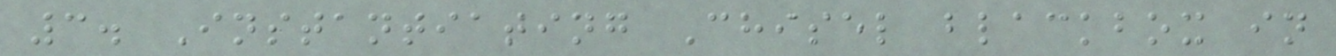3. Instantiating Chisel blackbox in
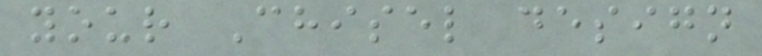your Chisel design
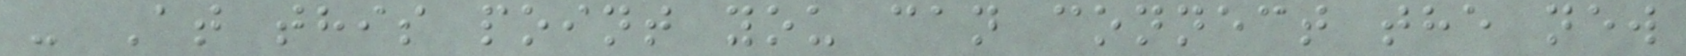- At this point you can connect the new
